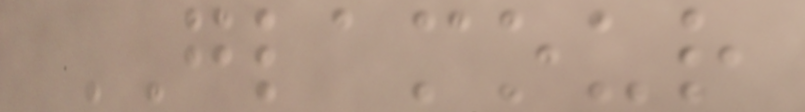GLAMOUR
